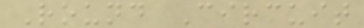Round Circuit
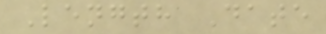Length Date
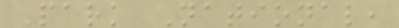Park National,
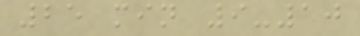25 min 9-10
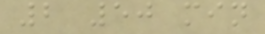2 50 min
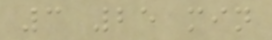3 25 min
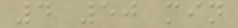4 50 min
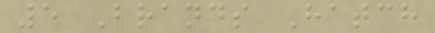5 Brands Hatch
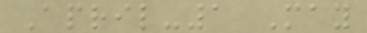April-1 May
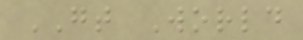GT World
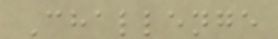Challenge
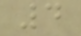4
